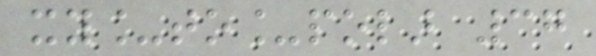xy_to_polar 37
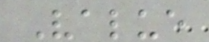Value
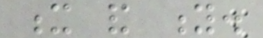x and y.
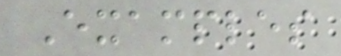Examples
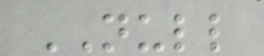NULL
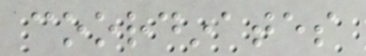coordinates
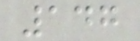147
